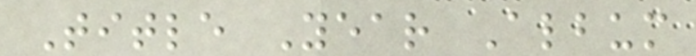Title Year Album
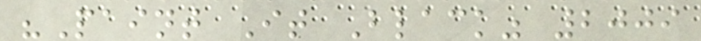"Paint It Black" 2009
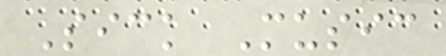Sick Music
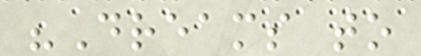"Dreams to
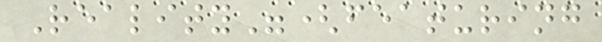Reality"(featuring
